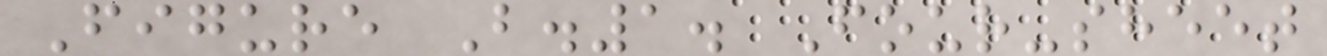Figure B.1. Four-sheet
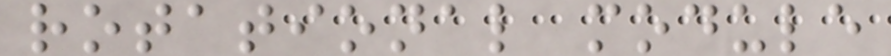rotational module
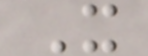X
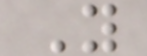Y
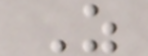Z
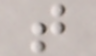t
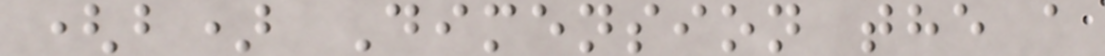(b) Dimension the a
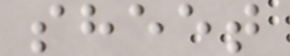sheet
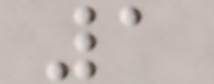1
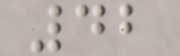42
